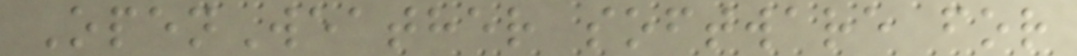OpenWeather software for
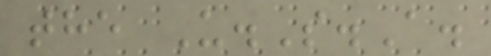the U.S.A.
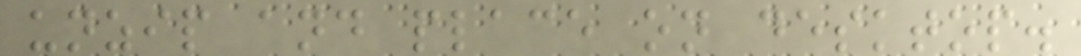unzip and place on desktop.
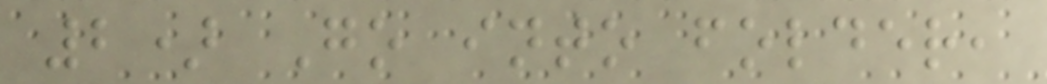2) Go into folder,
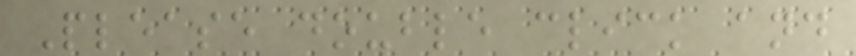Please double click and
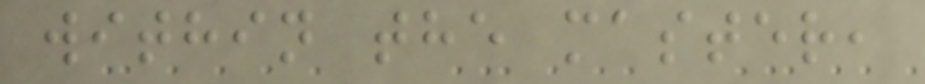within the master,
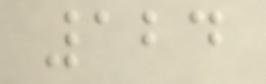124
